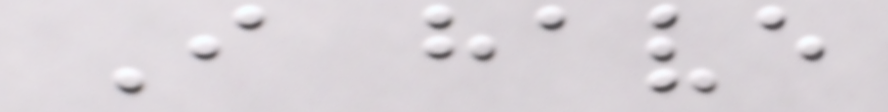I have
